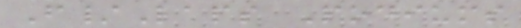F/Laps Podiums
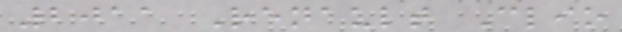2011 Renault Clio
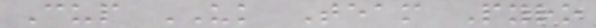Cup UK Team Pyro
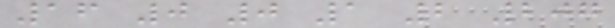16 0 0 1 2 207
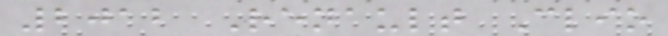2012 Renault Clio
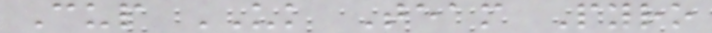Cup UK Team Pyro
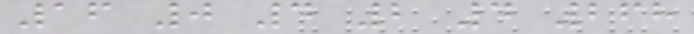16 0 4 2 4 268
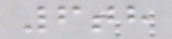6th
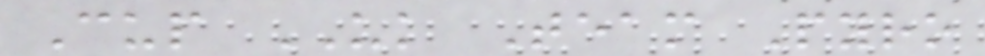Cup UK Team Pyro
